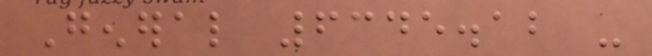General 6345.12 -
